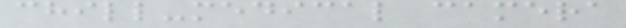chill-medical camera
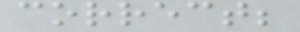correct;
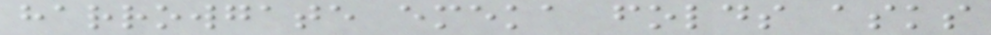harrowgate emeka folds asks
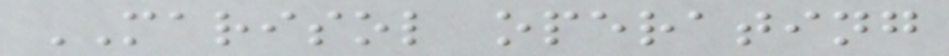MARISOL operating
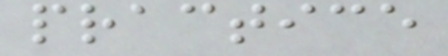practice
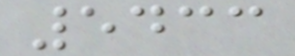5433
